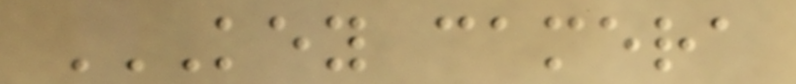KEY CAMERA
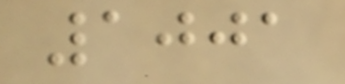1001
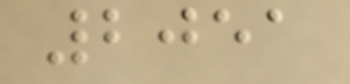2051
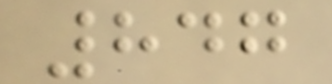847
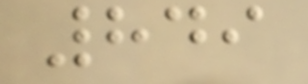849
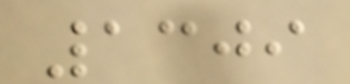1309
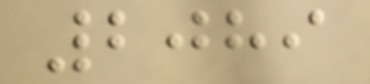2089
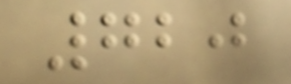720
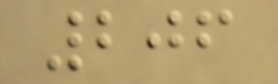206
